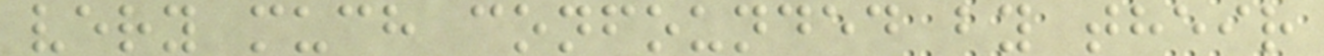very much confounded by their
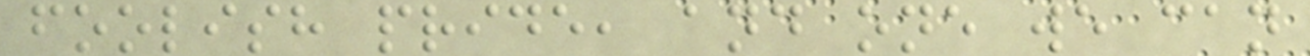foolish pride, and one we can
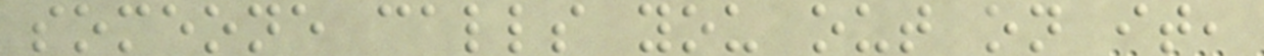someone calls you out on it,
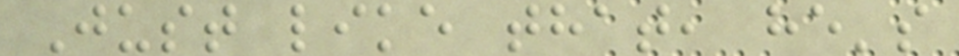Just like that, he's
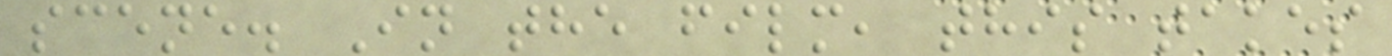scene. In the film, this takes
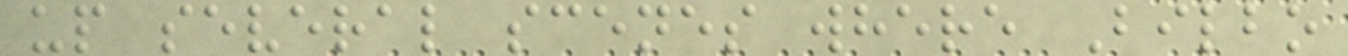up several scenes where Bilbo
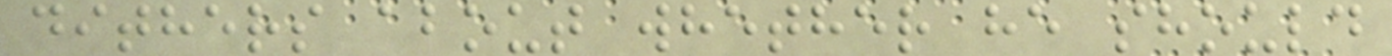dithers about whether he should
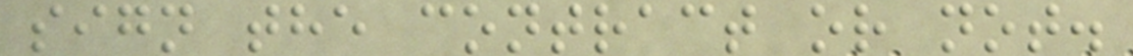sign the contract or not.
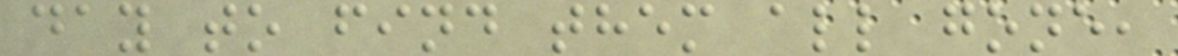day to find them all gone,
